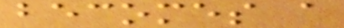becomes a
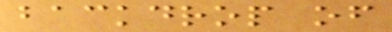backdrop of
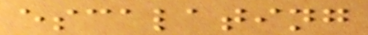escalating
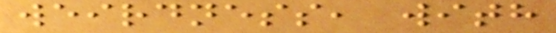weirdness, with
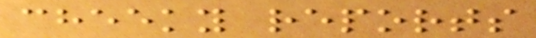cheeky reports
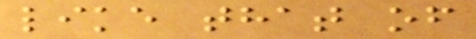like that of
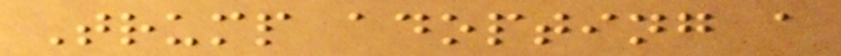Trump adopting a
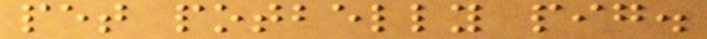pet potbelly pig.
